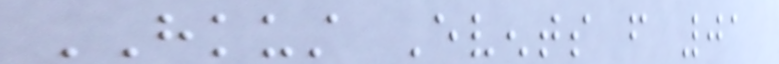HKUST Events from 01
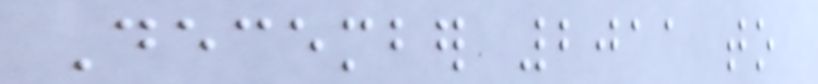December 2011 to
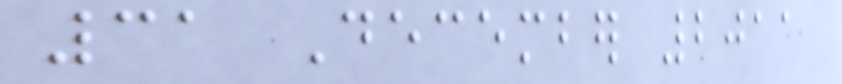31 December 2011
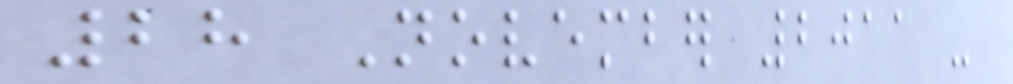28 November 2011 -
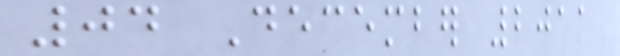04 December 2011
